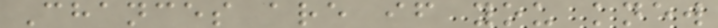Chances are if you knew
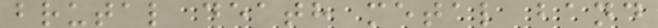brutal death metal band
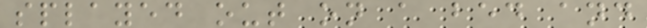splayed out on a bed and
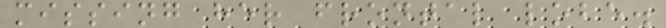missing her frontal lobe.
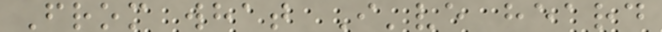From what I've heard
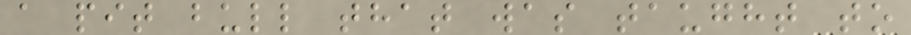a pit bull that was taught to
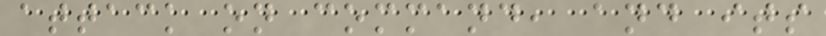attack on command, and its
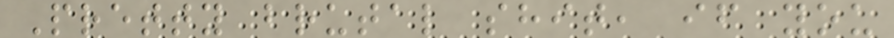Pretty brutal shit, if you
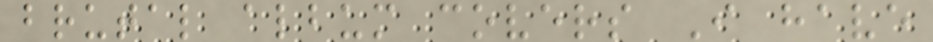brutal album covers I have
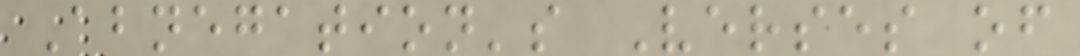Abnegation's Verses of
